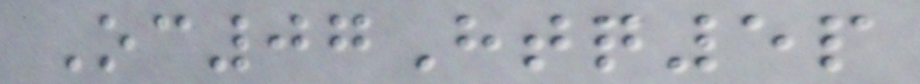Oc07Htq5p
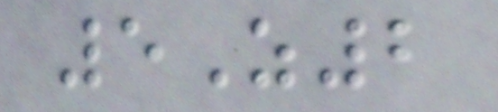5Z2
